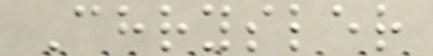Chrysler
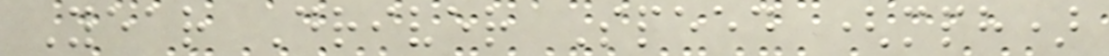Year Driver Speed (mph)
